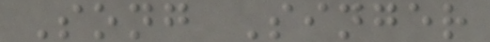Song Singer
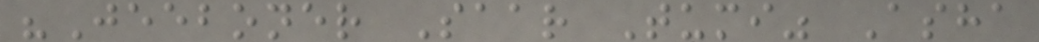"Jeeboner Saar Tumi" Asha
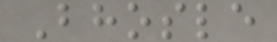Bhosle
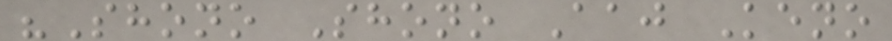"Shono Shono Aaj Keno
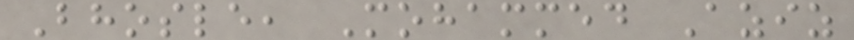Bhosle, Mohammed Aziz
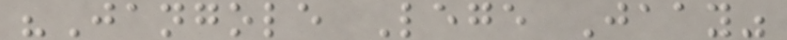"Jangole Lege Jaay"
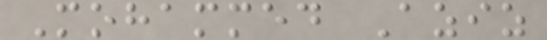Mohammed Aziz
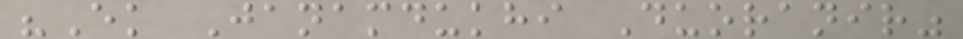"Ek Janamdukhi Duoranir"
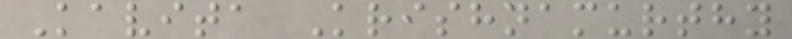Kavita Krishnamurthy
